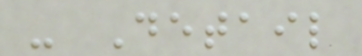- Detail
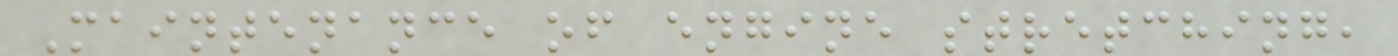Maintenance of engine stretching,
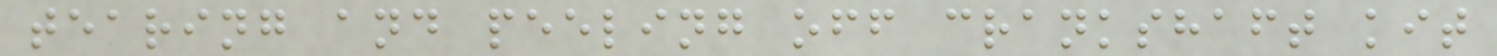tearing and peeling off crankshaft kit
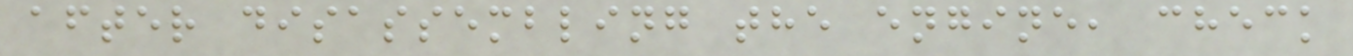after disassembling the engine, check
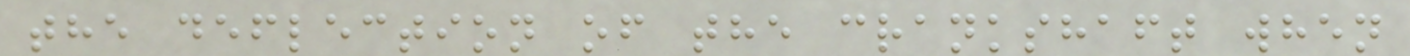the deflection of the crankshaft when
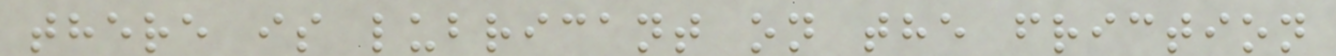there is lubricant on the friction
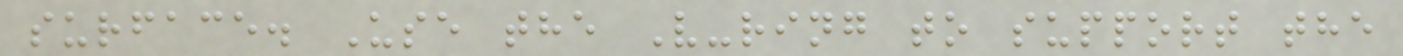surface. Use the V-ring to support the
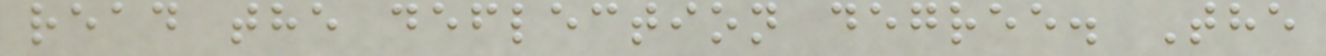read the deflection degree. The
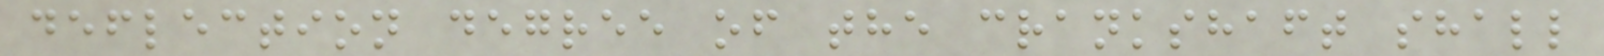deflection degree of the crankshaft shall
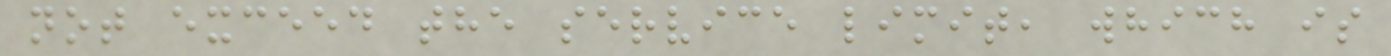not exceed the service limit, which is
